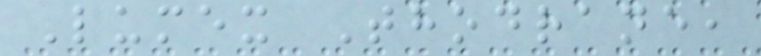Lumex Thodrane,
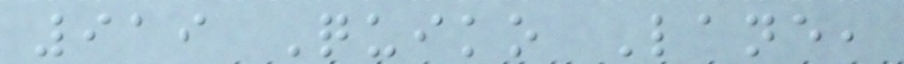919 Quiko Lane,
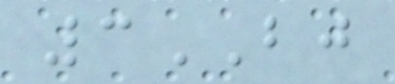3BJ
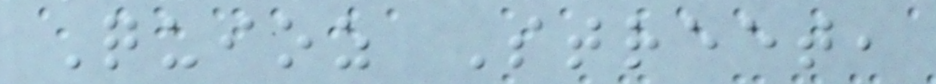Quioz Street,
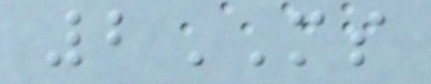2MS
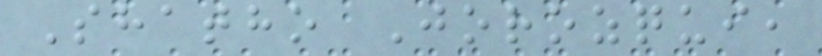Shatho Jorozqui,
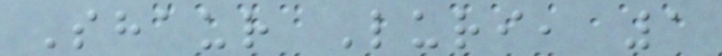Shaur Luri, 1
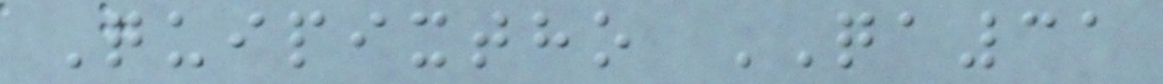Quipixtho QA31
